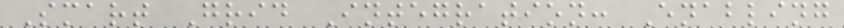Smart Grid Integration: Enabling
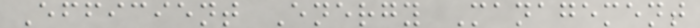Efficient Energy Management
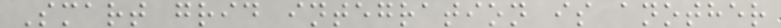Smart grid integration is another
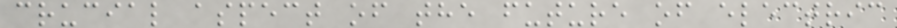crucial aspect of the future of electric
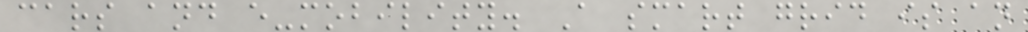cars and e-mobility. A smart grid is an
